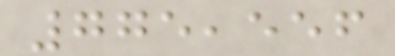775,556
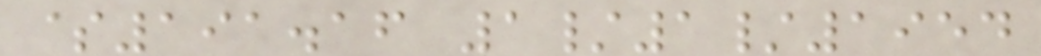$191.16 1/1/1954
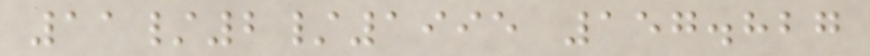11/2/1995 157.827
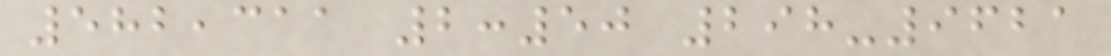582,311 2:50 298-9621
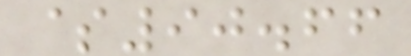$90.66
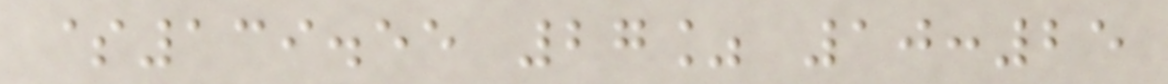$139.55 27% 10:25
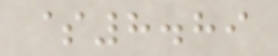$8.89
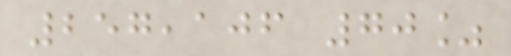257,106 70%
